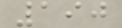190
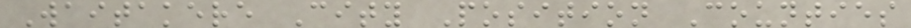Waitakere City Position Counties
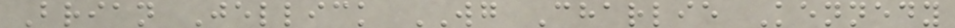Brian Jellick WG Charlie Kennedy
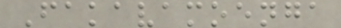Fakavamoenga
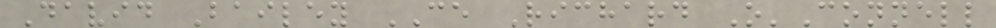David Bailey CE Richard O'Connell
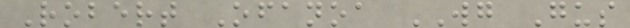Robert Ofanoa WG Gus
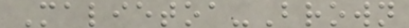Malietoa-Brown
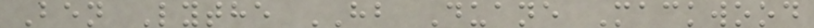Ben Lythe HB Duane Mackwood
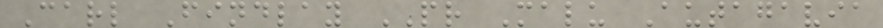Carl Findlay PR Malu Autagavia
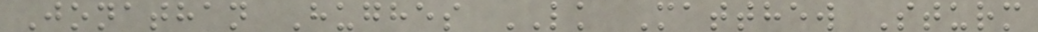Jonathan Hughes LK Matthew Sturm
